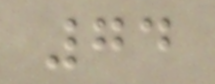74
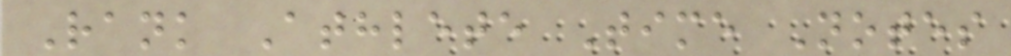Rank Athlete Time Notes
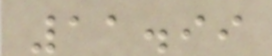11.99
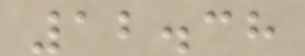12.38
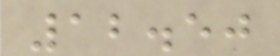12.50
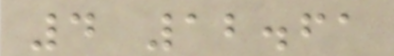4 12.61
